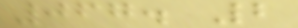067. 2
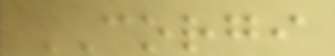CORGI
